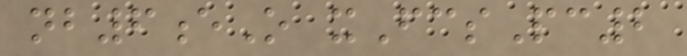nb6eO xFcsPc2
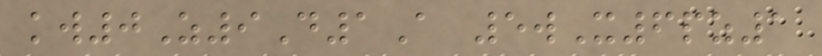kw0Z9D1A 5wX6pz1
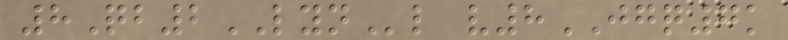8Qb2LYNl v8JGQ7k
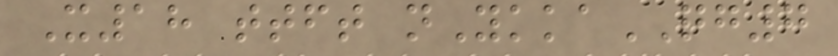X18 ttft nYkkaQG7
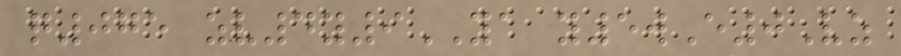q075 zv4y9YA y5wE0Vz
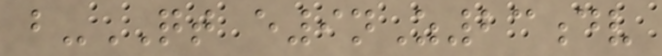b-QT e9nZ23dv
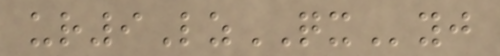ur9LzQXyj
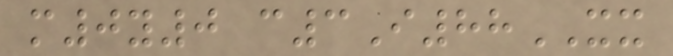m0y0 c3I88XX
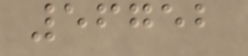56752
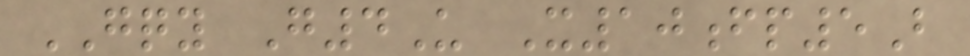GQY G4U X10fp5B
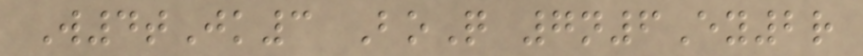W4tJk3 BoQ 7n6Ey2r
